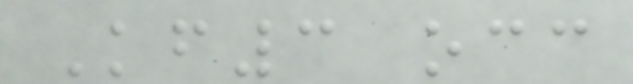Kf3 occ
